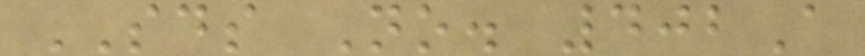SDS No. 402A
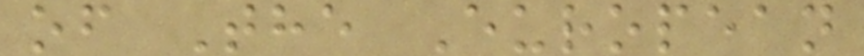of The European
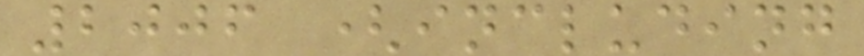2006 (including
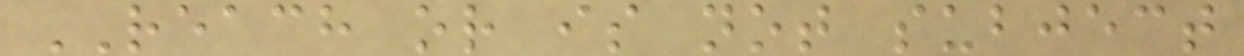REACH or is not subject
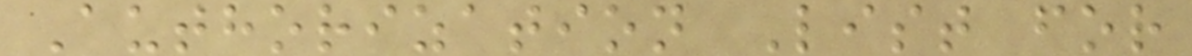Authorization List for
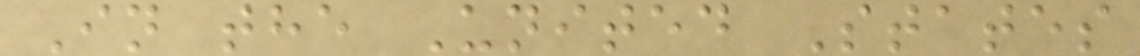In the United States
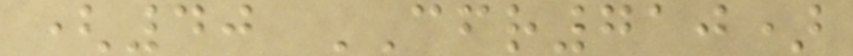(40 CFR710)
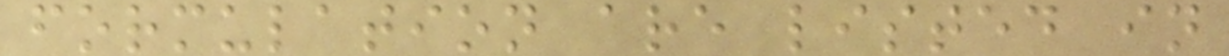formulation are listed in
